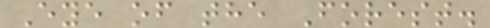Eye of the Forest.
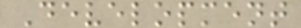Development
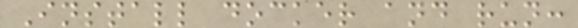Install docker and run:
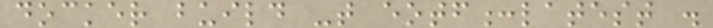docker build -t eotf:latest .
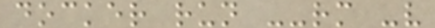docker run --rm -v
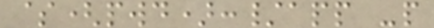$(pwd):/app -p
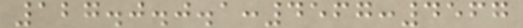127.0.0.1:4567:4567
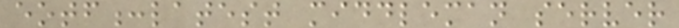eotf:latest middleman server
